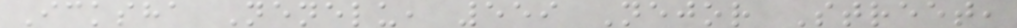Icksha Nenelu, 559 Nejor Street,
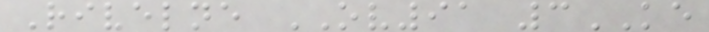Rivelne OV91 3KE
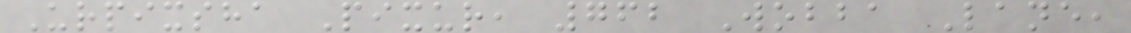Urpixsha Pixur, 762 Wobba Lane,
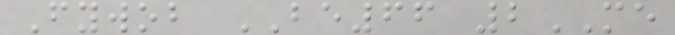Fywob BE66 2ME
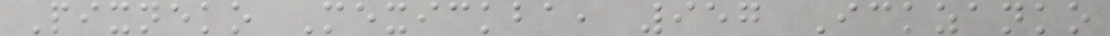Pixneko Mexickba, 957 Ickzanko
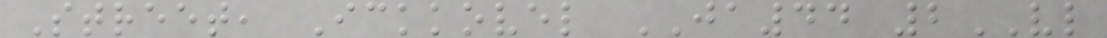Street, Ickkovel JA44 2VL
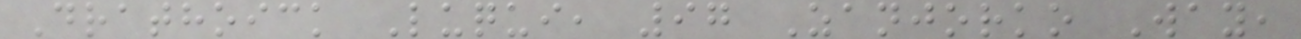Drathoick Luqui, 97 Zanjorko Way,
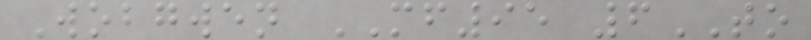Wobgwen MF95 6TO
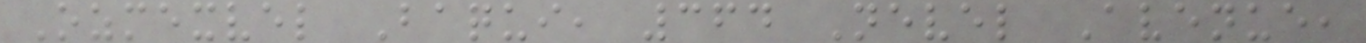Ozmexvel Baqui, 364 Nevel Avenue,
